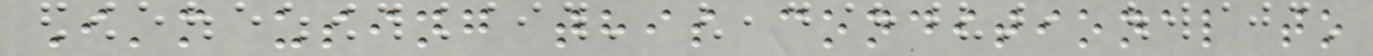I'm using this conditional to
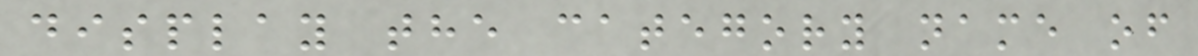display the category name of
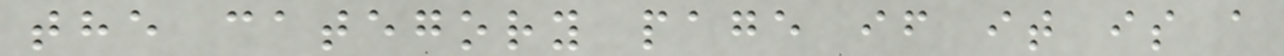the category page if it is a
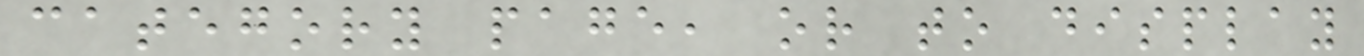category page, or to display
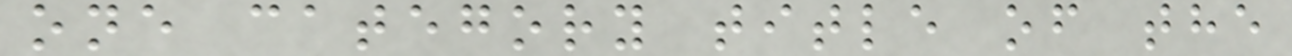one category title of the
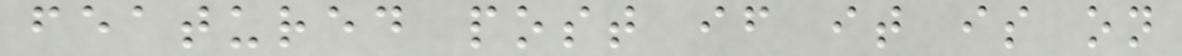featured post if it is on
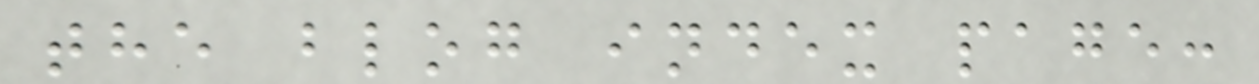the blog index page:
